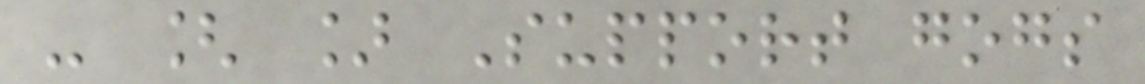- [ ] Support gogs
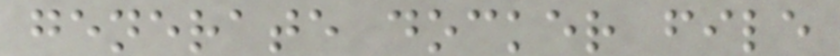generate docker file
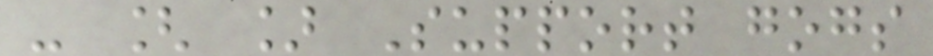- [ ] Support gogs
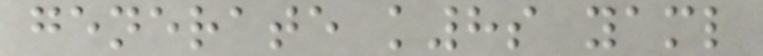generate k8s yaml
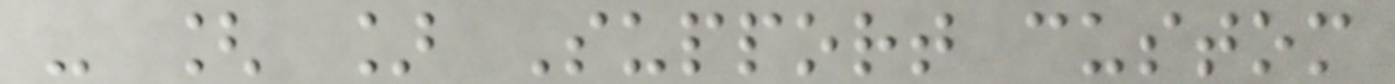- [ ] Support custom
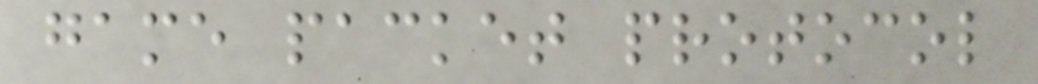game packet protocol
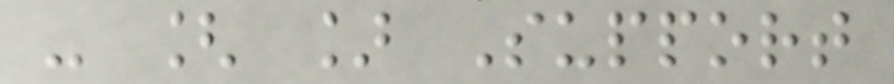- [ ] Support
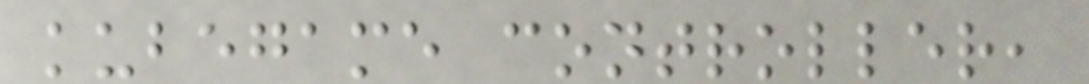kubegame controller,
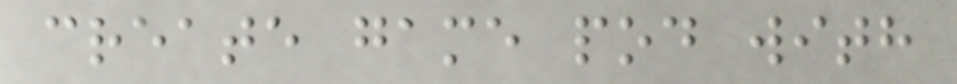create game pod with
